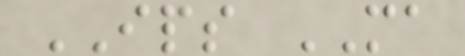IPS MA
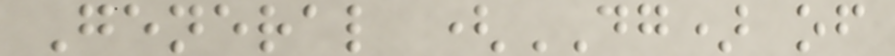General (DG) of
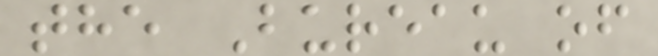the Bureau of
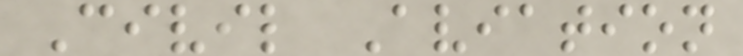Civil Aviation
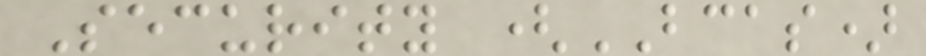Security (BCAS)
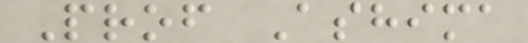Prof Ashima
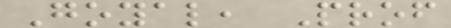Goyal, Prof
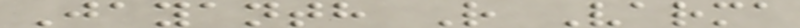Jayanth R Varma
